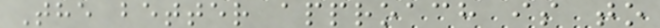The better approach is to
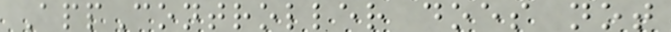AppController does not
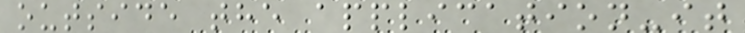outside the application-it
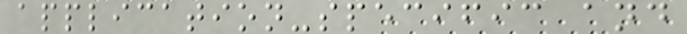application-specific and
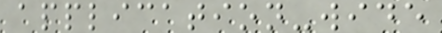application-wide
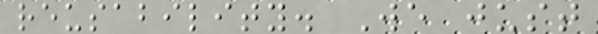reusability. We just
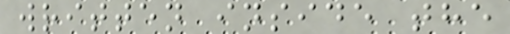written inside the
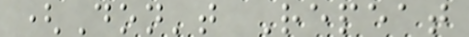(Don't Repeat
